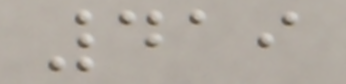419
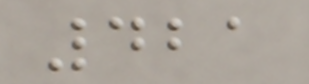421
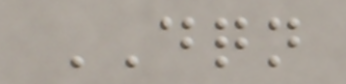DQN
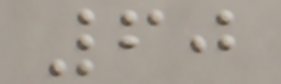60
